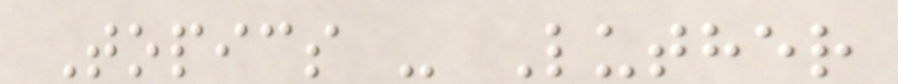Topics - Luther
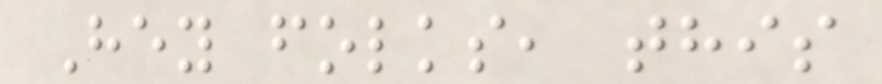Hey folks, this
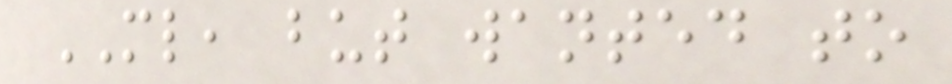ML, but wanted to
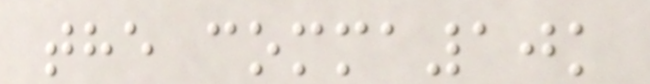the comma10k
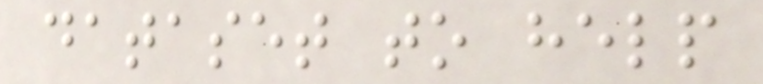dataset to help
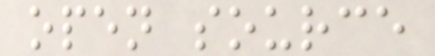open source
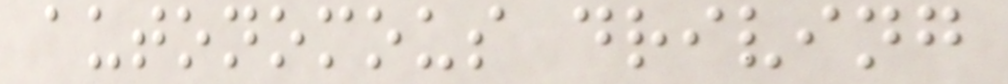autonomous driving
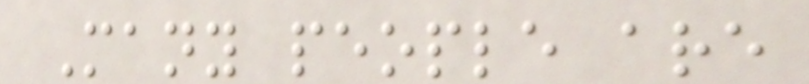Many people are
